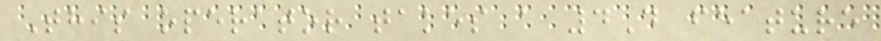This operator takes a 4D feature
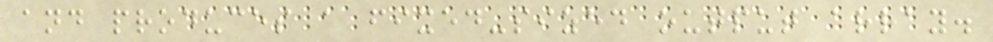and produces a fixed-sized output array.
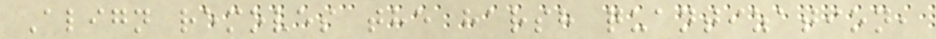Align removes the harsh quantization,
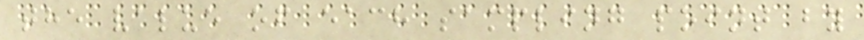the value of each sampling point by
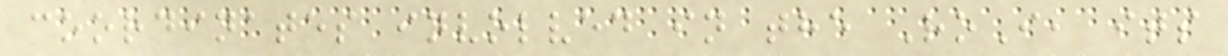coordinates involved in the RoI, its
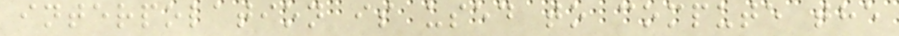interpolation is used to compute the
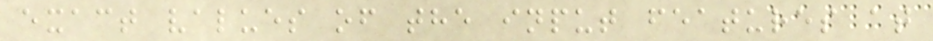exact values of the input features at
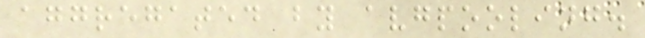aggregated by avgpooling.
